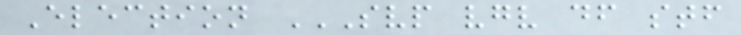Election SVP VGV DF STF
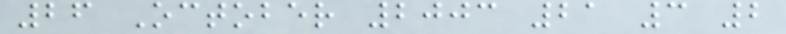26 October 2003 21 3 2
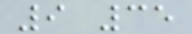9 35
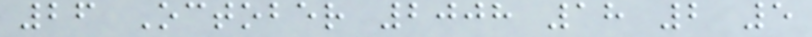26 October 2008 18 2 5
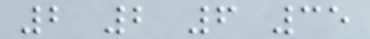2 2 6 35
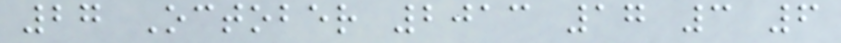27 October 2013 17 3 6
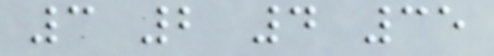3 2 4 35
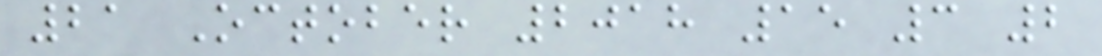21 October 2018 15 3 2
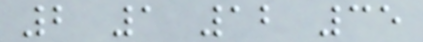2 1 12 35
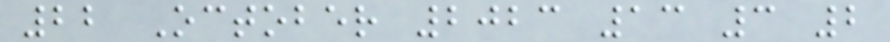22 October 2023 13 3 2
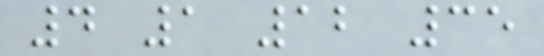4 1 12 35
